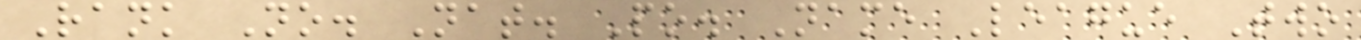Rank No. Nat. Po. Name League Two
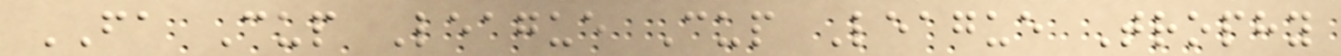FA Cup League Cup League Trophy
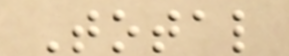Total
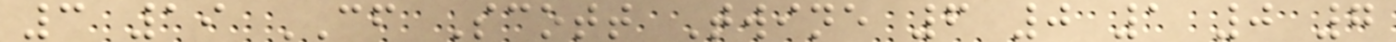3 19 CF Scott Twine 6 0 1 0 7
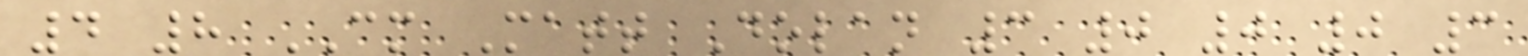4 8 CM Matt Dolan 3 0 0 0 3
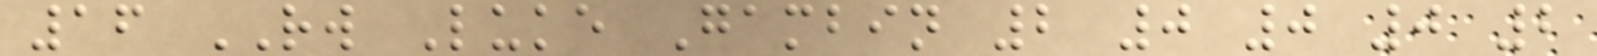16 RW Luke Gambin 2 0 0 0 2
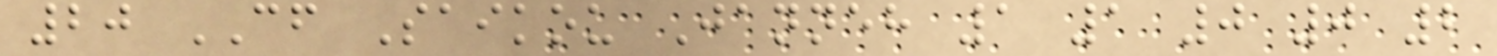20 CF Saikou Janneh 1 1 0 0 2
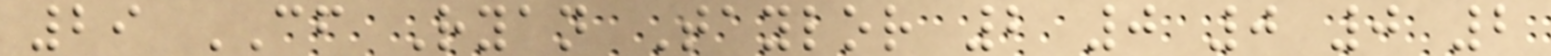29 CF Ryan Taylor 2 0 0 0 2
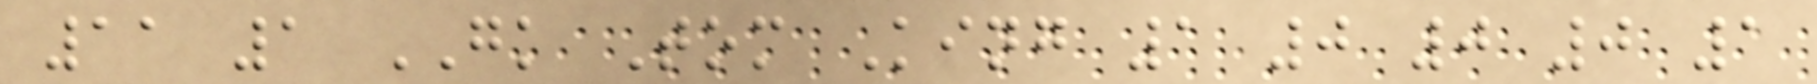11 1 GK Tom King 1 0 0 0 1
